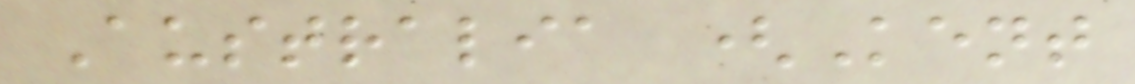Australia (Kent
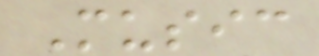Music
